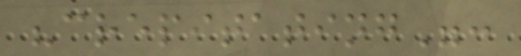"crepitating":
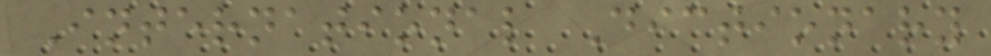International Dictionary
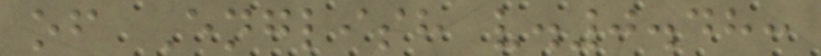of English v.0.48:
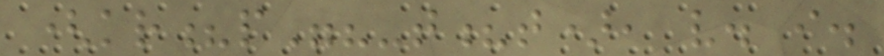(kr?p"?-t?t), v. i.
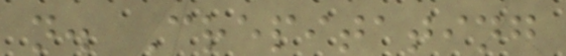n. Crepitating
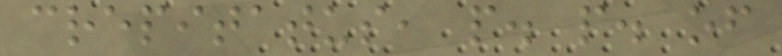crepitatus, p. p. of
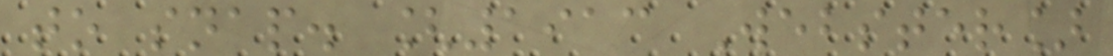to snap. [1913 Webster]
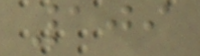109
